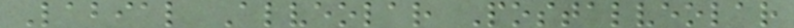Labial Alveolar Postalveolar
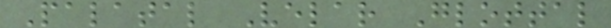Palatal Velar Glottal
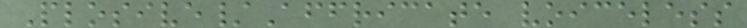Plosive/Affricate voiceless
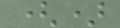()
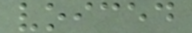voiced
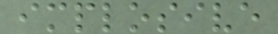implosive
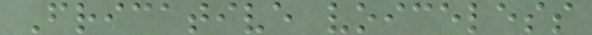Fricative voiceless
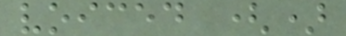voiced ()
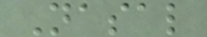Nasal
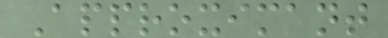Approximant
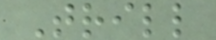Trill
